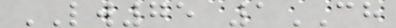LW75 1CH
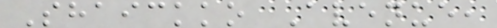Shaickko Avenue,
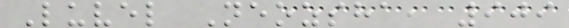Luvel Neozsha, 909
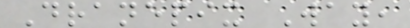Dranepix Way,
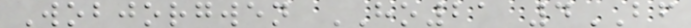Wobjorgwen HO21 4BF
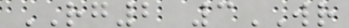RG2 3WR
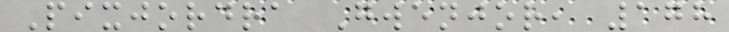Pixjordra Gwenjor, 178
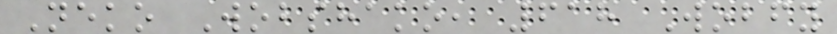Neko Wobshako, 618 Wobfy
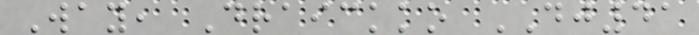Way, Draickko DJ41
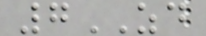7ZD
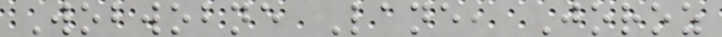Wobwobne Lane, Joroz
